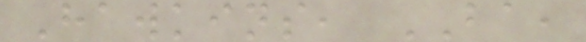Hawkins, BA,
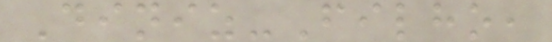Diniz-Filho,
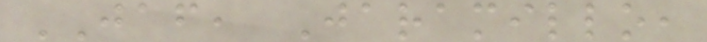JAF, Jaramillo,
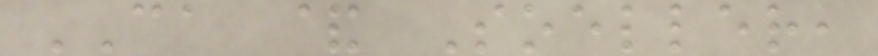CA & Soeller,
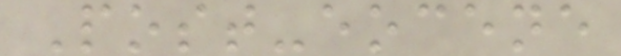Post-eocene
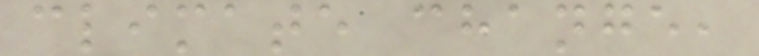climate change,
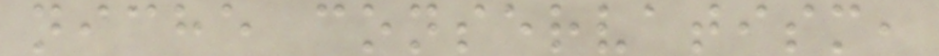niche conservatism,
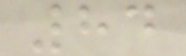84
